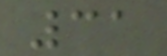31
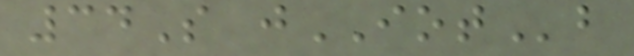34S jIOTb
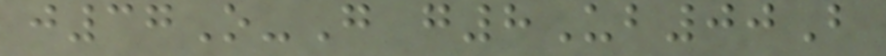j37O-G g8Ub00B
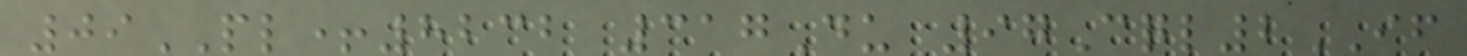09PL+8232 317Du 97Cql2IF
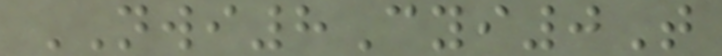NWI8Cyi0T
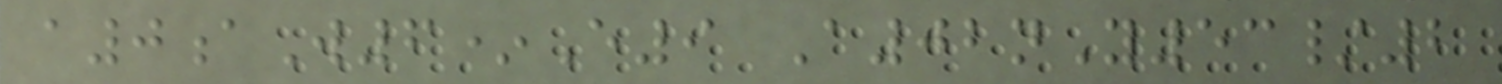a0aW6*E9 A02nY53/2
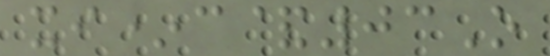xi*c&03O
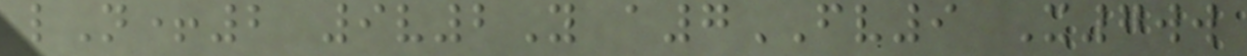lN+2 9v2Y a7FV9 X7ww
